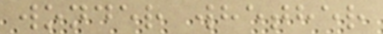wonder whether
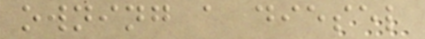owning a diesel
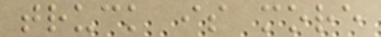truck is more
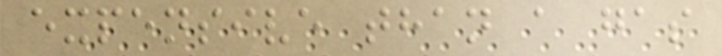expensive than a gas
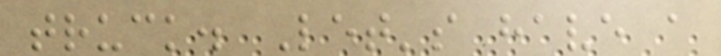truck. Let's have a
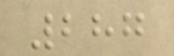287
